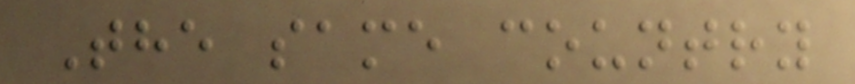The same country
